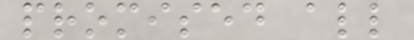promised all
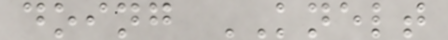doing KNELT
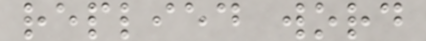replied word
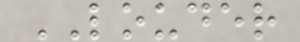LOUDER
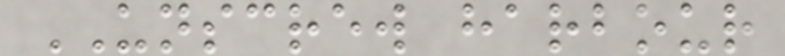UNSCREW harbour
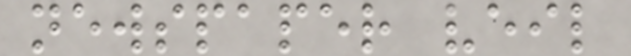newspaper veil
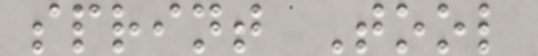sprint Tool
